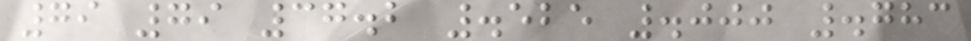79 79 37.2 .525 .000 .783
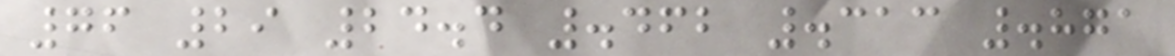76 29 24.4 .462 .313 .871
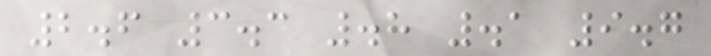2.6 3.3 .8 .1 9.7
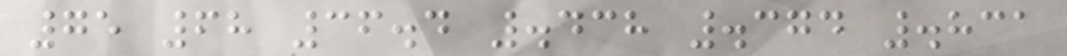75 68 36.4 .438 .374 .831
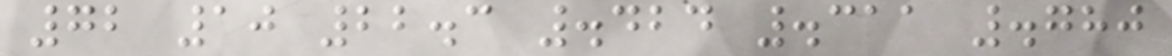72 10 22.3 .424 .311 .780
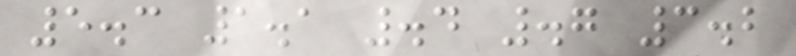5.3 1.1 .4 .7 3.2
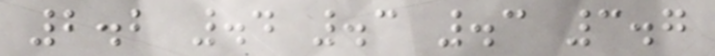2.2 .4 .3 .3 3.7
